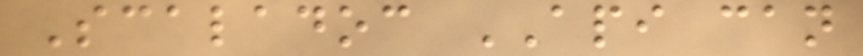Scaladoc API can
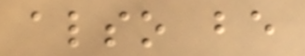also be
